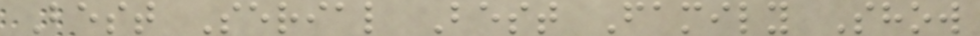Best Serial Best Family Show
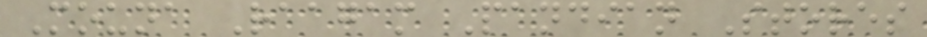Mouna Raagam Pandian Stores
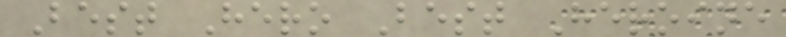Best Hero Best Heroine
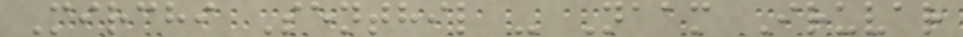Mirchi Senthil - Naam Iruvar
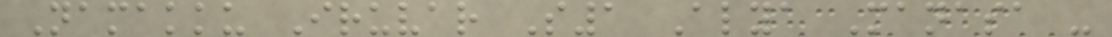Namakku Iruvar S1 Alya Manasa -
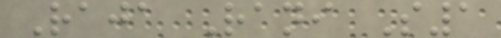Raja Rani S1
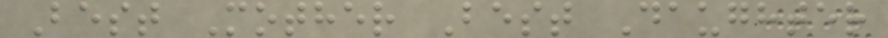Best Mother Best Daughter
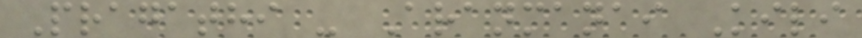Pragathi - Aranmanai Kili
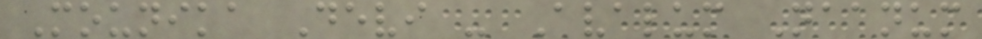Mounika Devi - Avalum Naanum
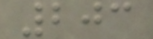203
